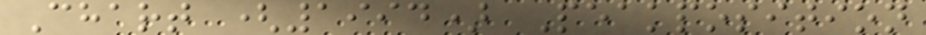Chart (1994) Peakposition
